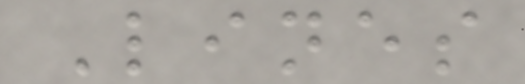Lines
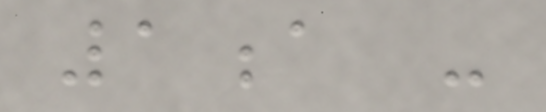1a -
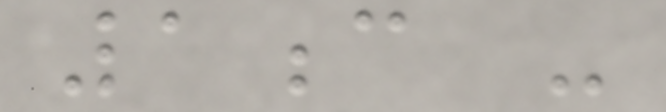1c -
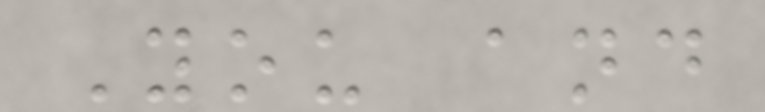You and
